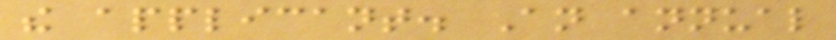the applicant. An annual
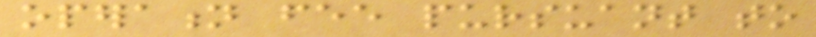operation fee pursuant to
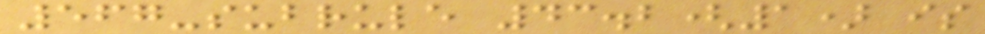567-subrule 43.2(1) is
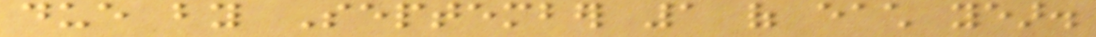due by September 1 of each year.
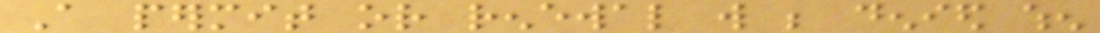A permit or renewal will be denied when
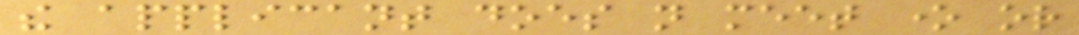the applicant does not meet one or
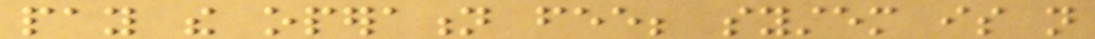pay the operation fee; system is not
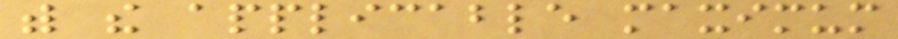with the applicable maximum
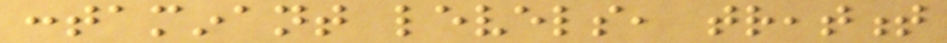contaminant levels, treatment
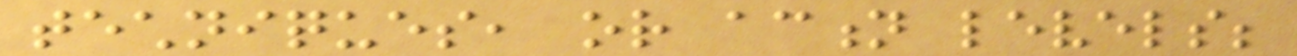techniques, or action levels;
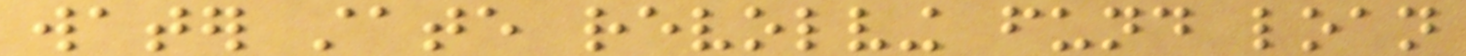water state revolving fund loan
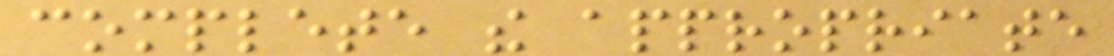complete the appropriate
